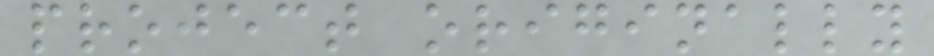project originally
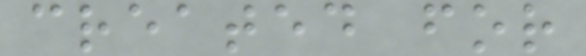created for
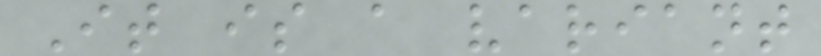It is a variant
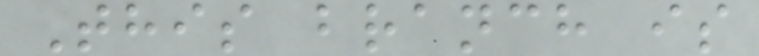This branch is
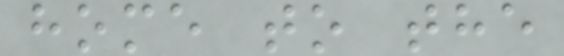home to the
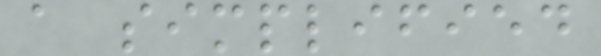a simplified
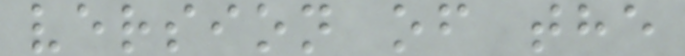version of the
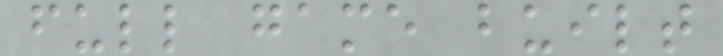full game built
